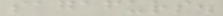sagafurs.
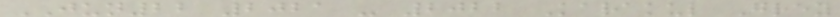JUN22 2021 - 2022 Karakul Grey
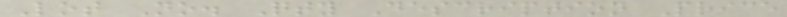Lot No. Qty Description Price
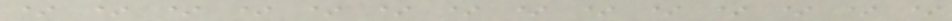* * * * * * * * * * * * * *
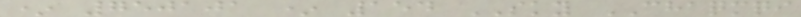* 750101 * 154 SKY CHAQMQI
